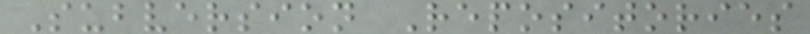Subversion Repositories
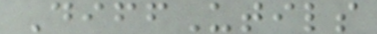DiffUtils
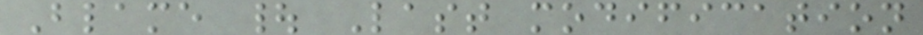Blame | Last modification
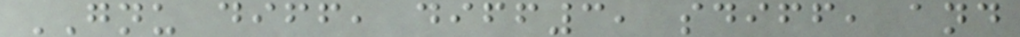GNU diff, diff3, sdiff, and
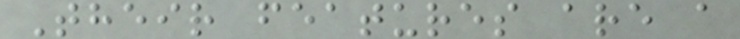Their features are a
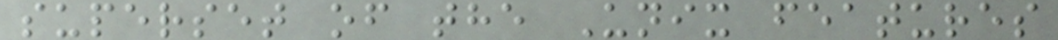superset of the Unix features
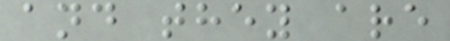and they are
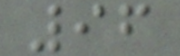96
